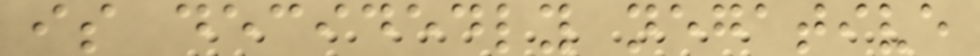is decidedly negative
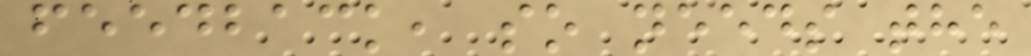feedback, so needs the
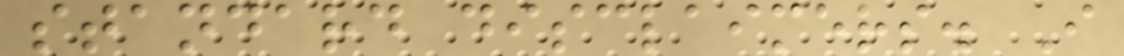standard disclaimers. I
